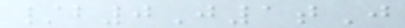/b0J1tJ
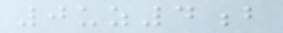0uz4b
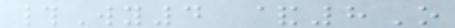#Wy4 &8O
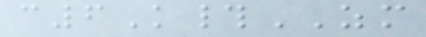c6K#ZM
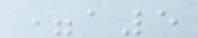=a5
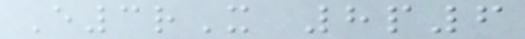E3rX 8p6
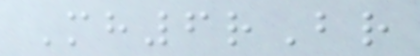Mh6rBr
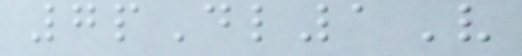7pDl1V
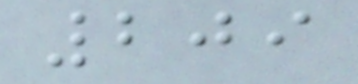209
